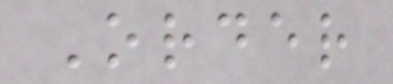Order
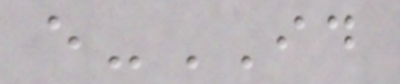e-ID
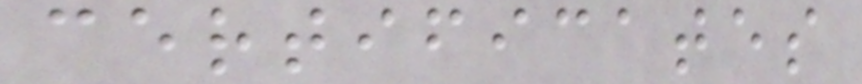certificates
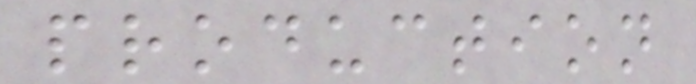production
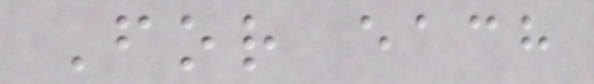For each
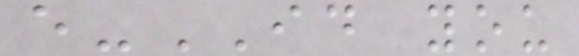e-ID you
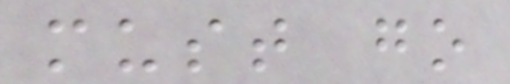must go
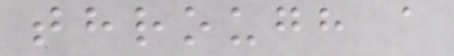through a
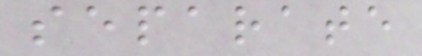separate
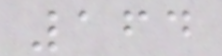164
